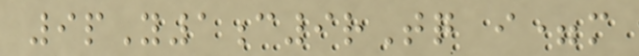9pY1c9rTq i=m
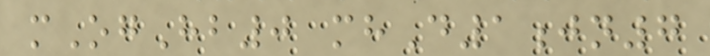mOgHb0 mhD1jn7
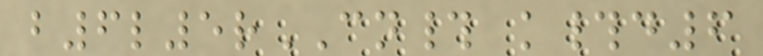b6l5rCN# k#d6
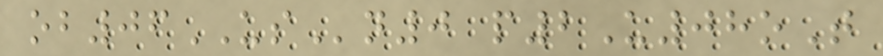ob06USn0 p2U08oT
